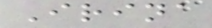Irina
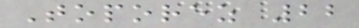Toporez 22
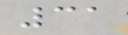31
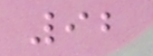92
